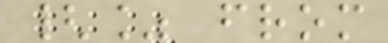{% from
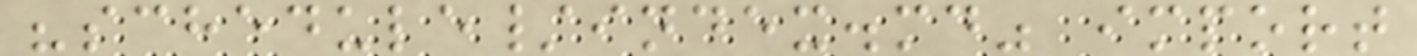"schedule/index.md" import
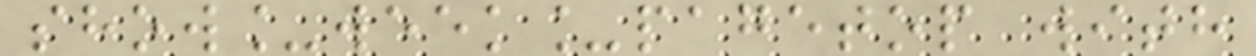show_week_pagetop with
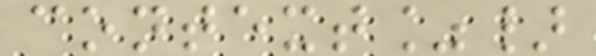context%}
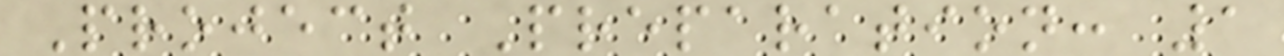Project Preparation: 1
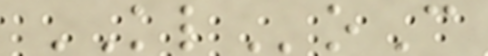KLoC
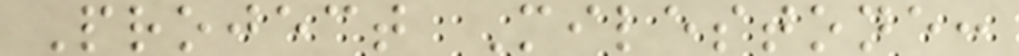Project Milestone:
